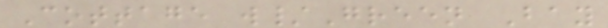Cottage w/Green Bay
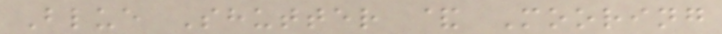Blue Shutter & Mooring
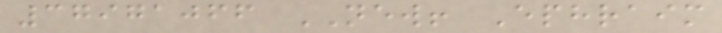37971066 NEW! Ephraim
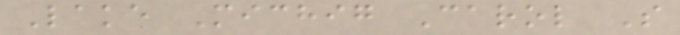Lake Michig Carol S
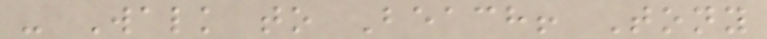- Walk to Beach! Tony
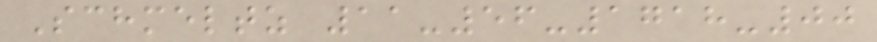Schmeltz 11-56-1718-00
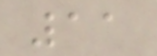11
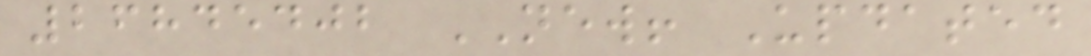26845402 NEW! Updated
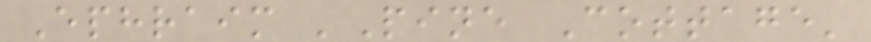Ephraim 'Pine Cottage'
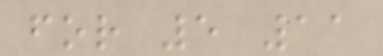for 5 11
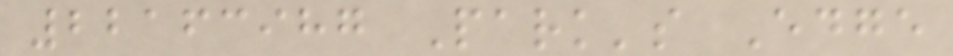22163987 Park's Edge
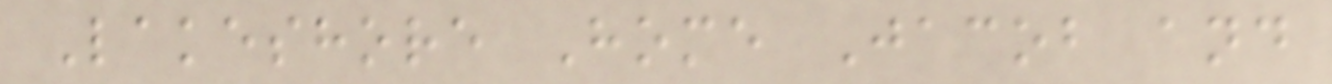Lakeshore Home Jacob and
